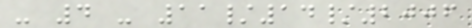- 4 - 11/14/2006
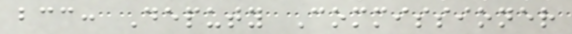bcc: Deputy Commissioner
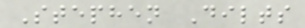Stephen Dilts
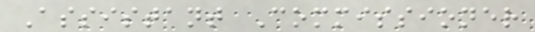Assistant Commissioner
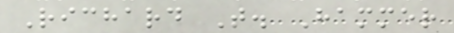Richard T. Hammer
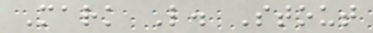Mark L. Stout
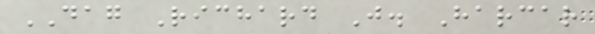DAG Richard J. Harcar
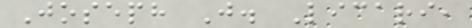Joseph J. Licari,
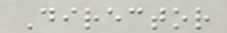Director
